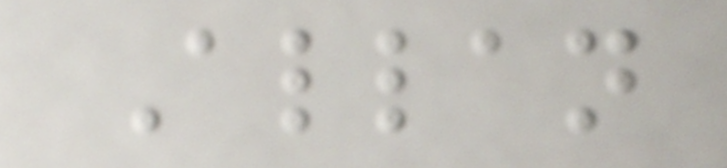Allan
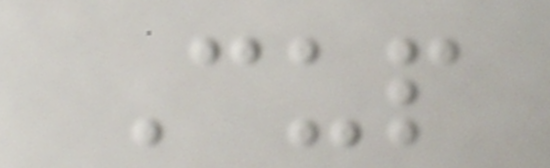Cup
